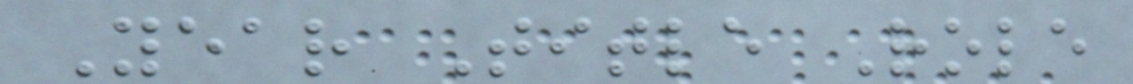Year Title Role
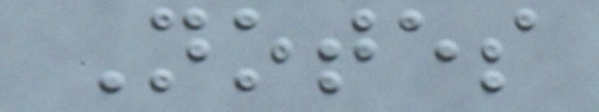Notes
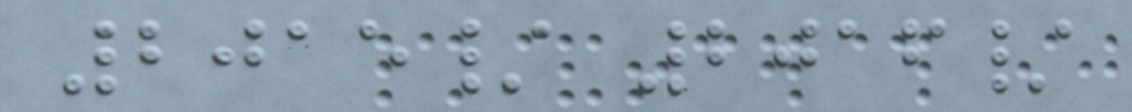2015/ 2016/
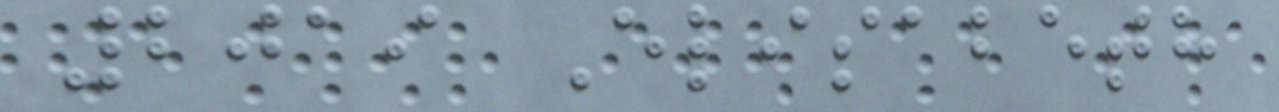2019 Elisabeth
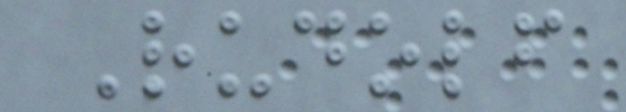Rudolf
